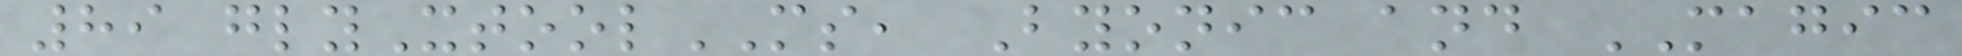89 glyXtoolMS, Byonic and MAGIC
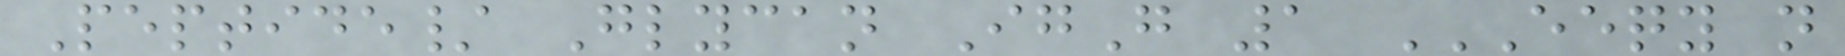Peptide/ Glycan IgG 1 EEQY N
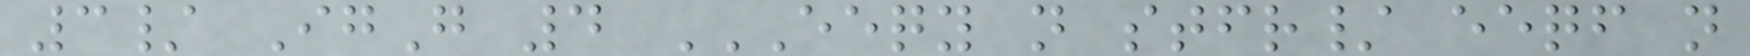3/ IgG 4 EEQY N STFR/ EEQF N
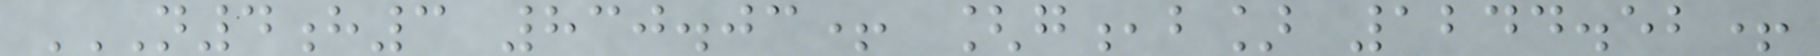N4H3 830.03+ [G,B] 1244.52+
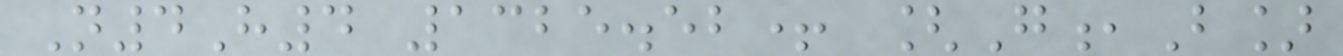N4H4 1325.52+ [G,B]
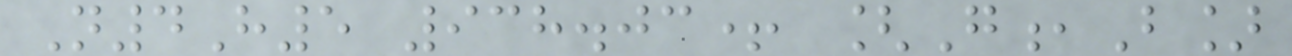N4H5 938.03+ [G,B]
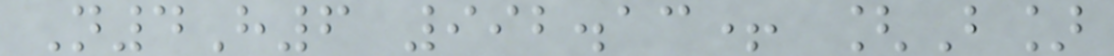N4H6 992.13+ [B]
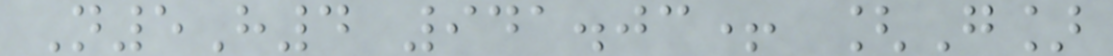N5H4 941.03+ [G]
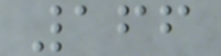166
